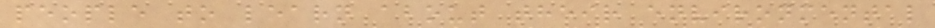people to learn about their environmental
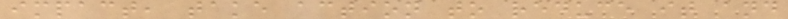impact, take action to reduce it and
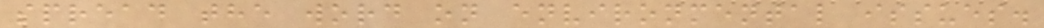spread the word on environmental issues.
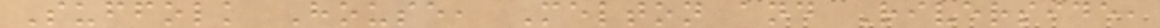Suffolk House, Melton and Riverside,
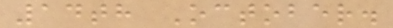14th October.
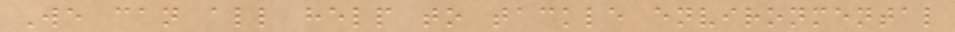We can all help to tackle environmental
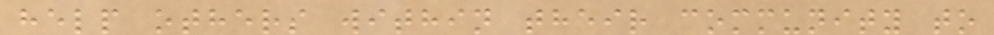help others within their community to
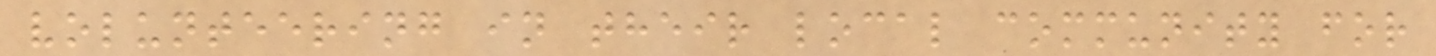volunteering in their local community for
